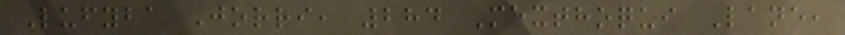Lufyba Jorri, 284 Mexthoqui Lane,
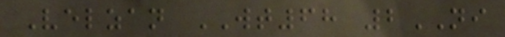Velzan WT68 2NI
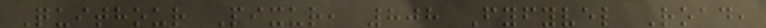Quithour Pixur, 808 Fyfyvel Road,
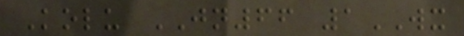Kolu JN66 1WX
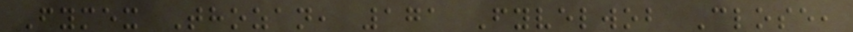Fymex Thozan, 171 Fyvelwob Close,
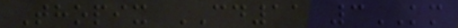Thopix CD11 3KM
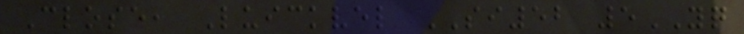Close, Luickvel SI52 5YQ
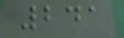241
